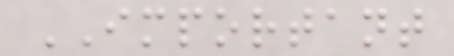IMPORTANT
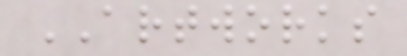ARTWORKS
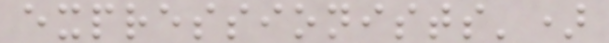expressionists')
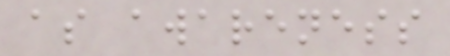as awareness
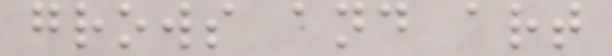grows and art
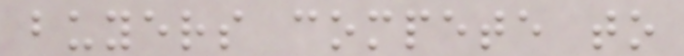buyers compete to
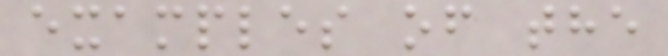examples of the
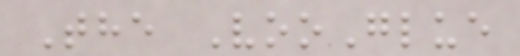The VooGlue
